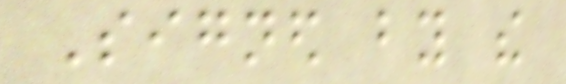Signed by the
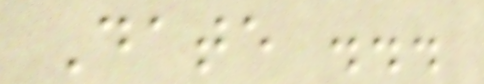Date ...
